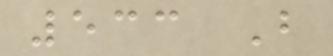533 B
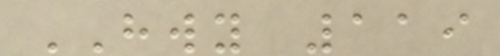HWY 119
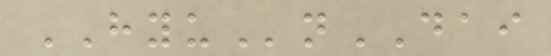HYUnDAI
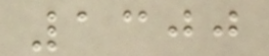1300
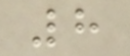8
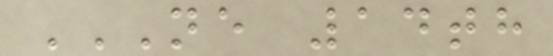NE 14TH
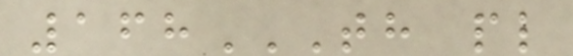168TH PL
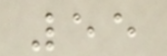55
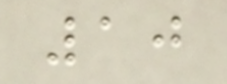10
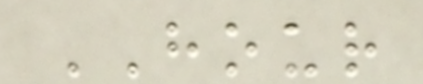HOUR
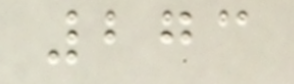273
